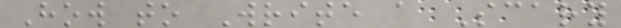How to Write a Scary
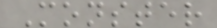Monster
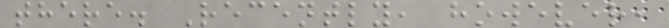there. Recently, however,
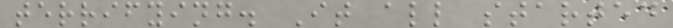terrifying. It all started
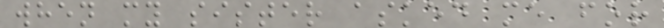when my sister asked me for
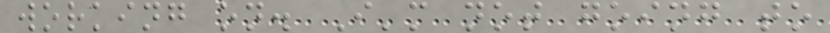working on. I'm not going to
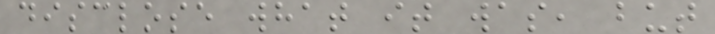disclose what it was, but
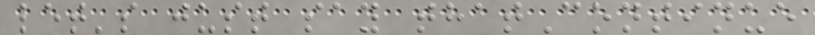let's just say thatContinue
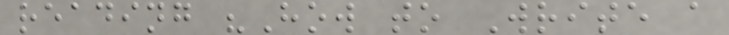reading "How to Write a
